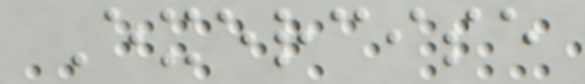Exercise
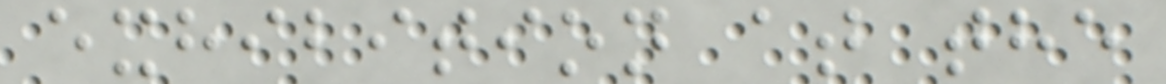exhibition at the
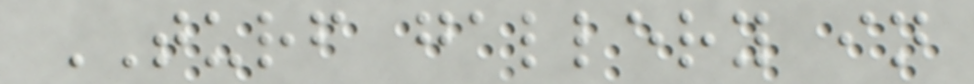TURF gallery in
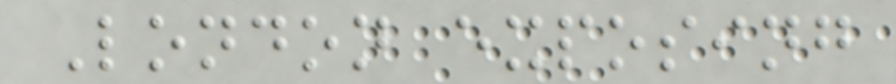London exposing
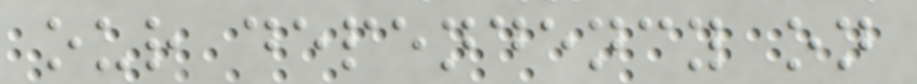our dependency on
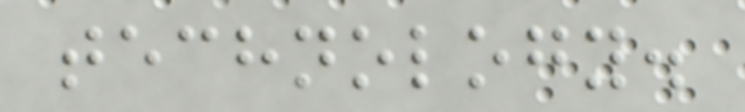technology.
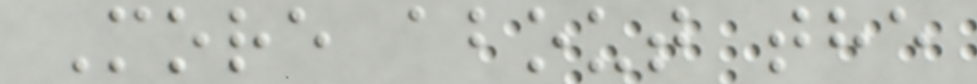More about the
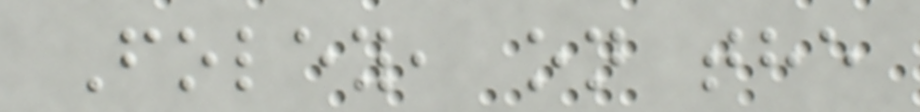Foley, on the
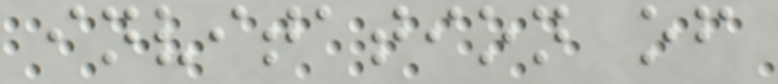invitation of
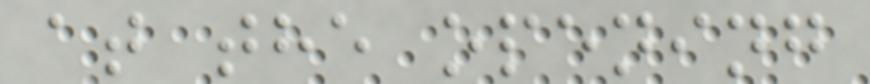at the opening
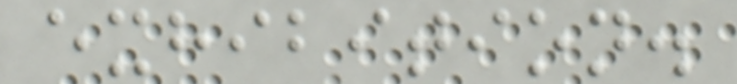exhibition.
